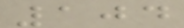104
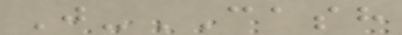J-CASH
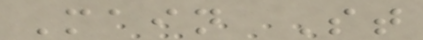Main St
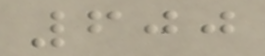600
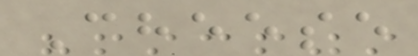Cheese
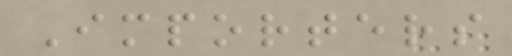Importers
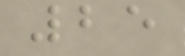25
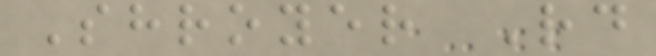Shroyer Rd
